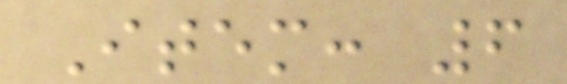Item: 6
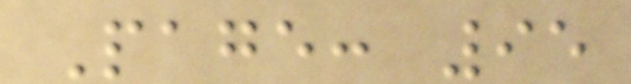Page: 95
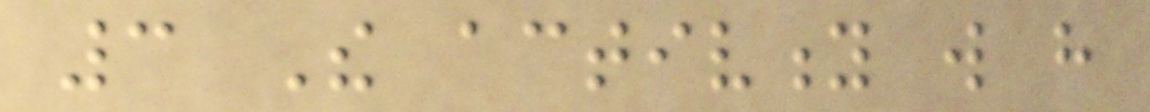3 The activity will have
